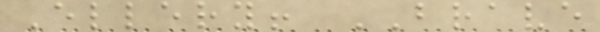Ellery! BRAVE
